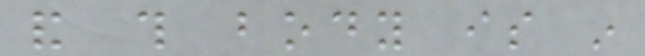and this body is in
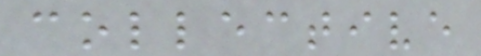collective
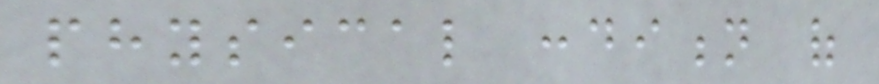physical condition of
